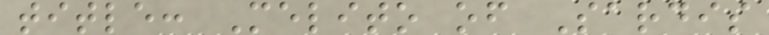title: Melito of Sardis
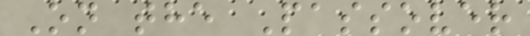On the Passover
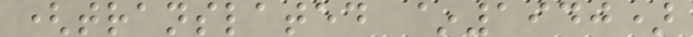(translated ~1940)
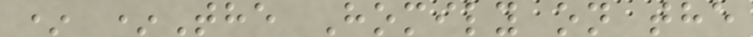* *The Homily on the
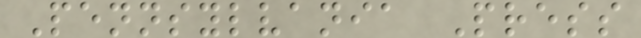Pennsylvania Press
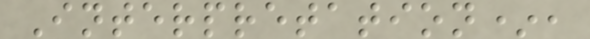Interpretation*,
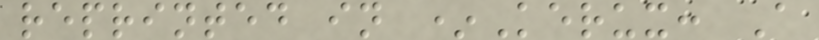reprinted in *Kerux: A
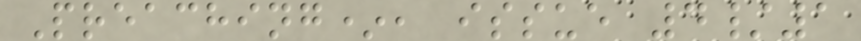Preaching*, issue 4/1
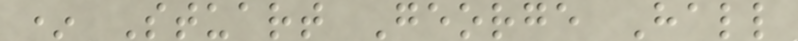* Stuart George Hall
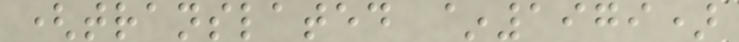(translated ~1979)
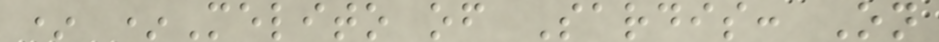* *Melito of Sardis: On
